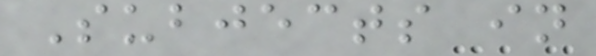Subjects in
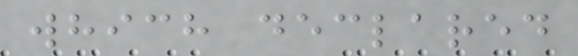which declared
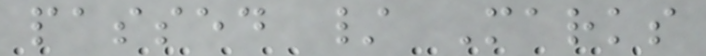passed / Marks
